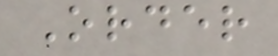Order
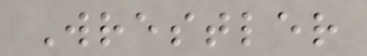Wrestler
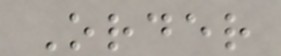Order
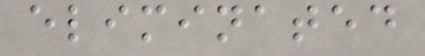eliminated
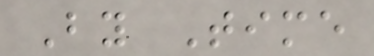By Time
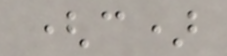(c)
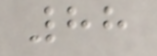88
